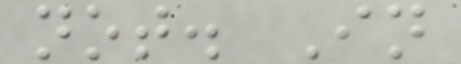not. In
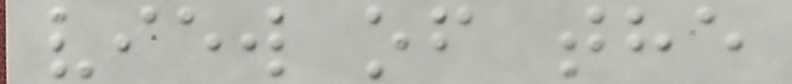view of the
